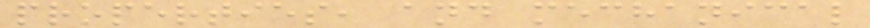properties, and mechanical
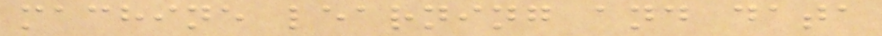machine learning and data
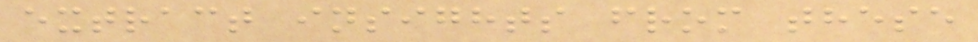extract insights from these
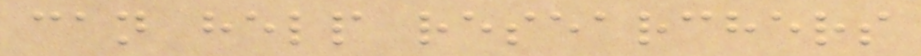can help researchers
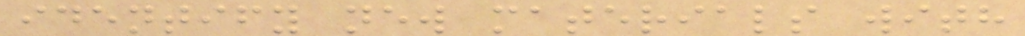identify new materials with
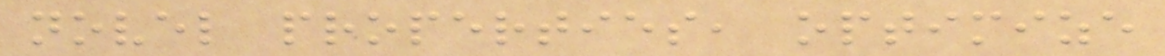novel properties, optimize
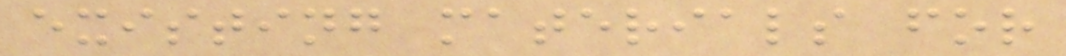existing materials for
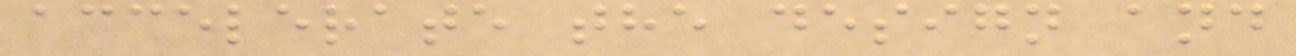accelerate the design and
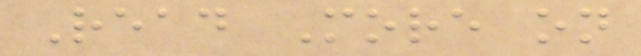Read More on
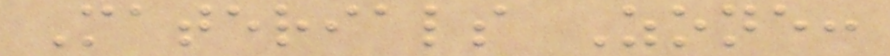Materials Zone:
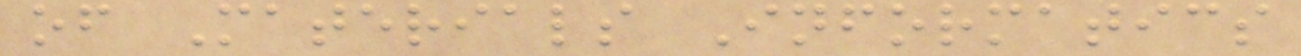of Materials Informatics
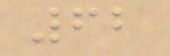62
